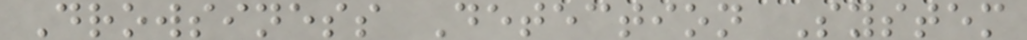Drowsiness Detection System
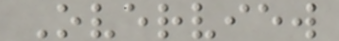Overview
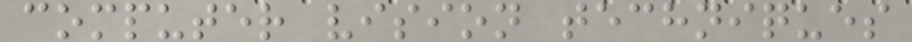computer vision techniques
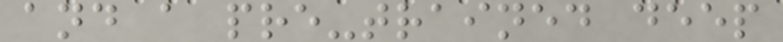and a pre-trained deep
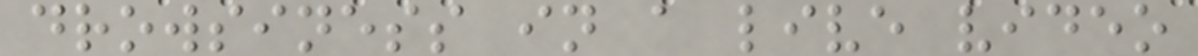drowsiness in a live video
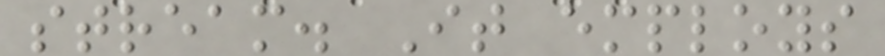stream. It employs
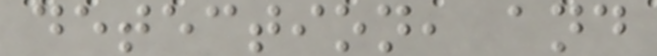detection, and
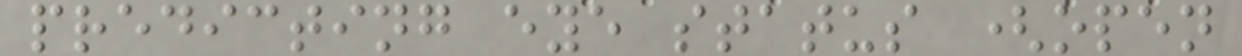predicting eye status (open
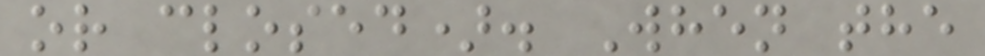or closed). When the
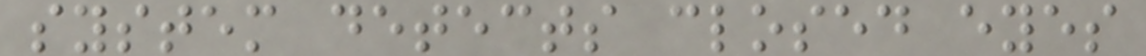system detects closed eyes
